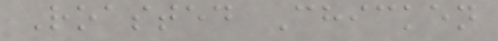Roasted Chicken
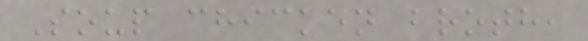Soup chicken broth,
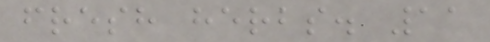fresh herbs. 11
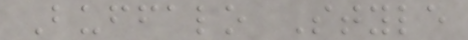Buffalo Style
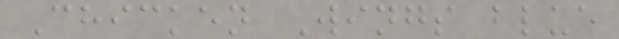Chicken Wings blue
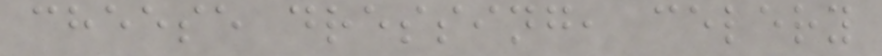cheese dressing, celery
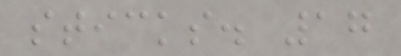sticks. 17
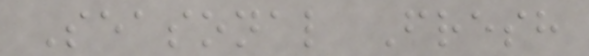Seasonal Fresh
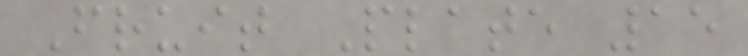Fruit Plate 15
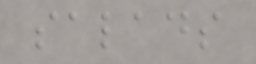salads
